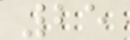25
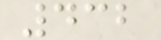432
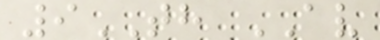9TH AV
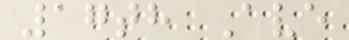17th Ave
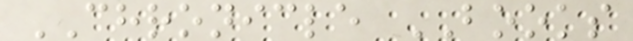CHRONICLE BOOKS
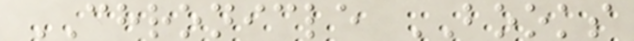CHRONICLE BOOKS
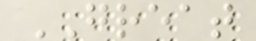GREAT
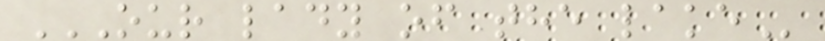OUR LADY OF THE LAKE
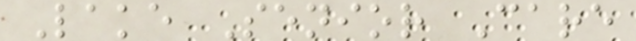Lake Senior Care
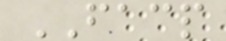FACP
